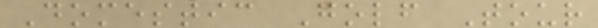Domestic Golf Tour
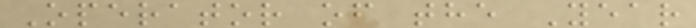Operator of the Year
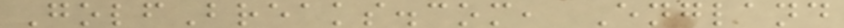GolfBreaks.com, England
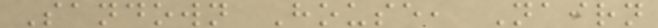Sandown House, Nairn
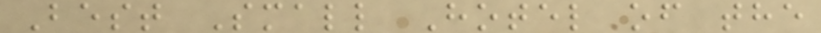Best Small Hotel of the
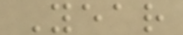Year
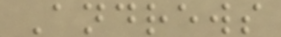Andrews
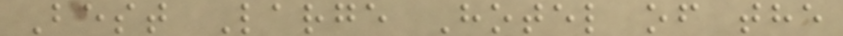Best Large Hotel of the
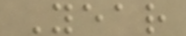Year
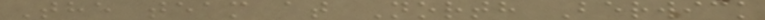The team at North Berwick
